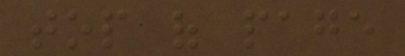top of page
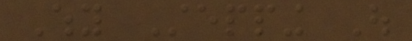Why Stepping Out
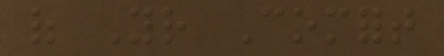of Your Comfort
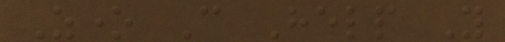Zone Can Help You
